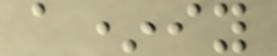a*iy
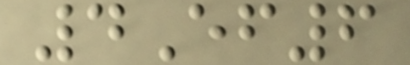4Ef6
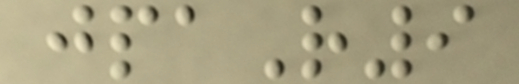jpaR9
